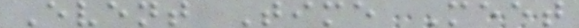Event Time Meet
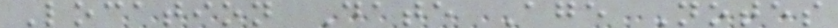Location Date Age Notes
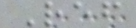Ref
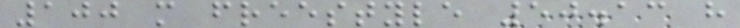100 m freestyle 50.13 h
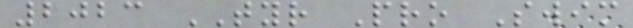2023 TYR Pro Swim
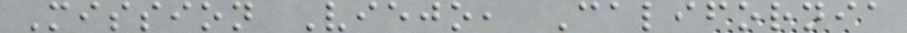Mission Viejo, California
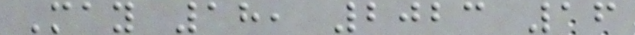May 18, 2023 16
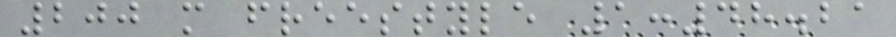200 m freestyle 1:48.21
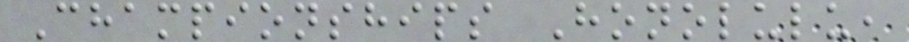Championships Honolulu,
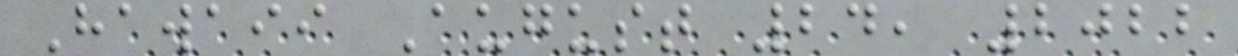Hawaii August 24, 2022
